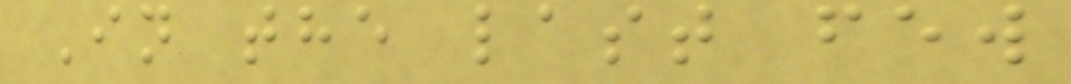In the last few
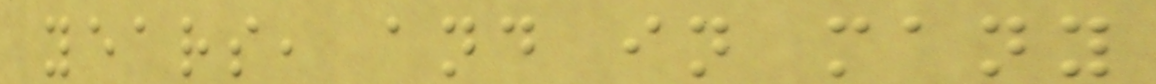years, and in many
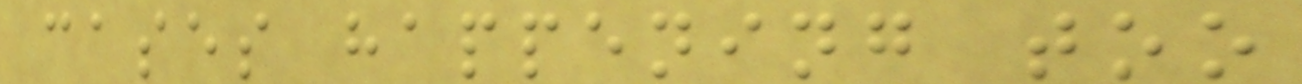cases happening too
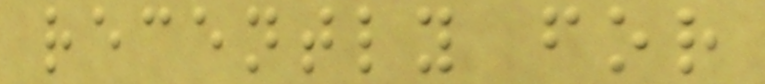recently for
